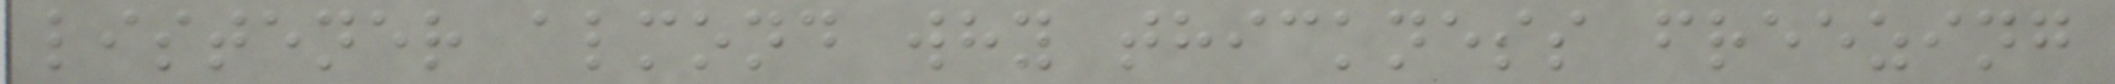listener almond why thickness freezing
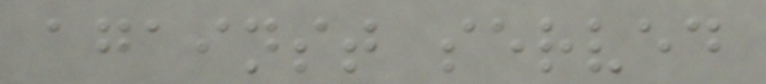against served
